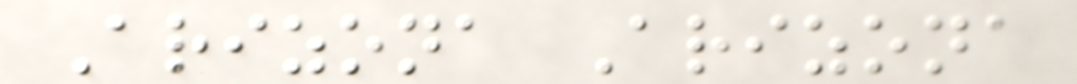Arizona Arizona
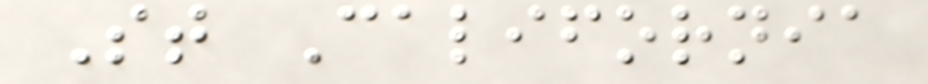St California
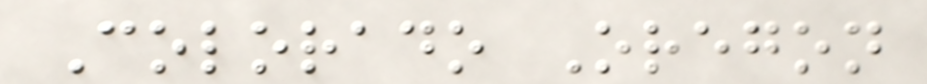Colorado Oregon
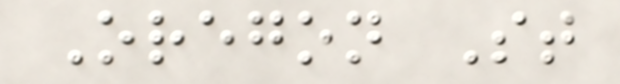Oregon St
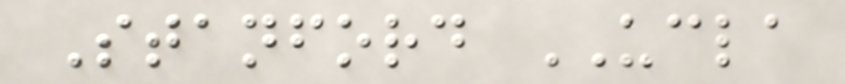Stanford UCLA
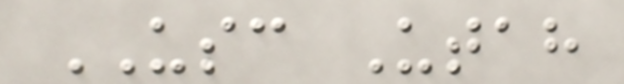USC Utah
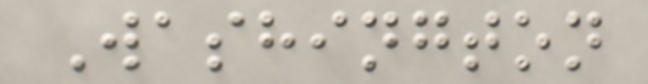Washington
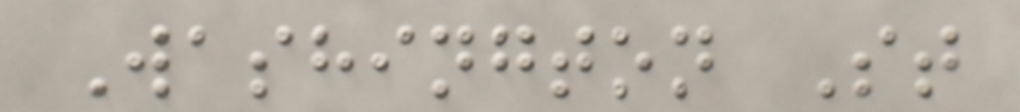Washington St
